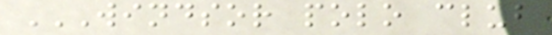WINDSOR POLO CLUB
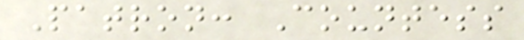Patron: Countess
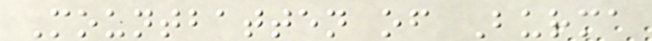Mountbatten of Burma
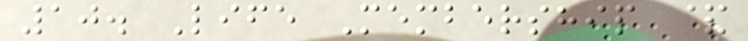10. Life Membership &
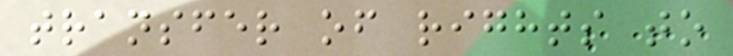transfer of rights to
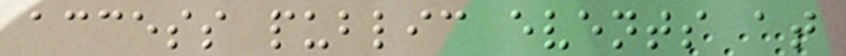access public events at
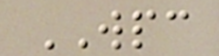WPC
